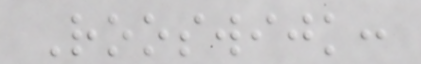Rooswijk:
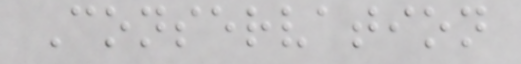Conservation
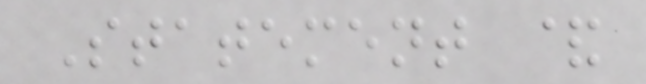Statement &
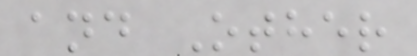and Other
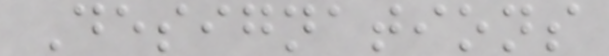Designations
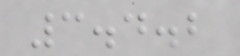3.4.2
